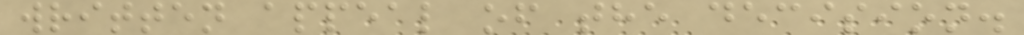written appeal of the decision.
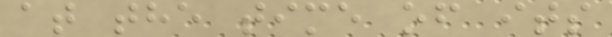at the time of its
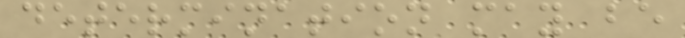determination may be
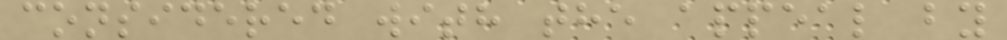considered with the appeal by
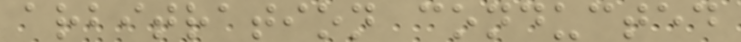arbitration conducted
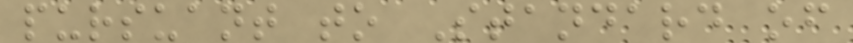pursuant to Standard of
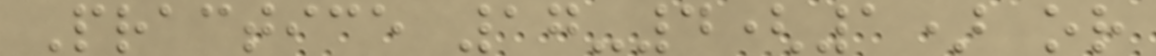Practice 17-4(1) or
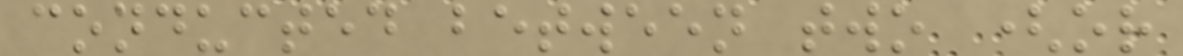conducted between two (or
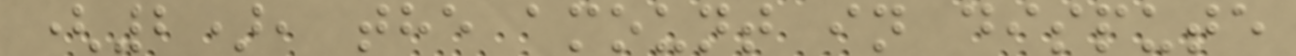(2), the amount in dispute
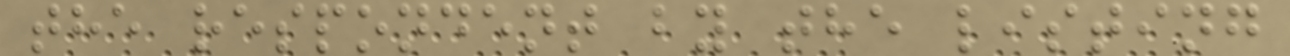the respondent by the listing
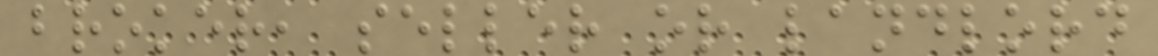broker, seller or landlord
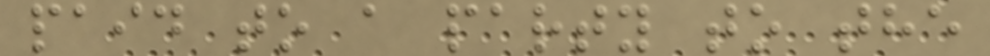paid to a party to the
